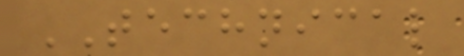TECHNICAL
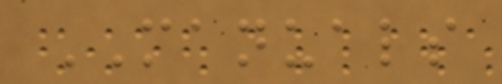MANUALS
